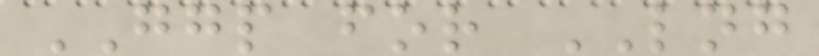GGP for LNG
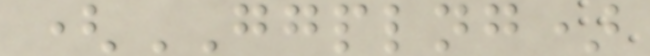(GGPLNG)
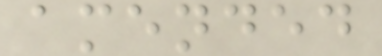amended
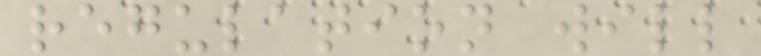regulation will
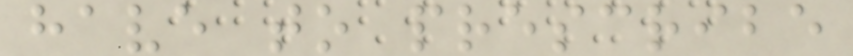have to prescribe
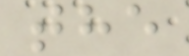the
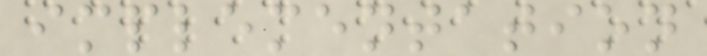implementation
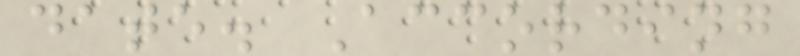date. According
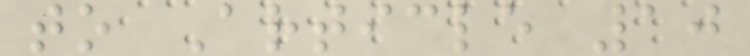to Article 10
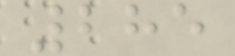285
